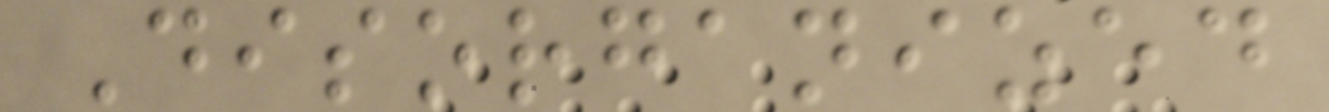Disorganized
